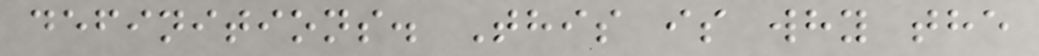definitions. This is why the
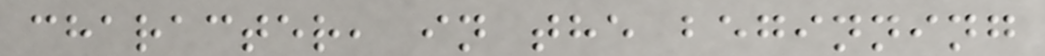character, in the beginning
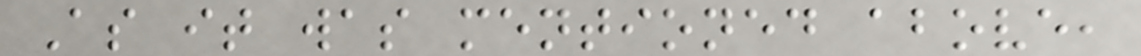As it was mentioned above,
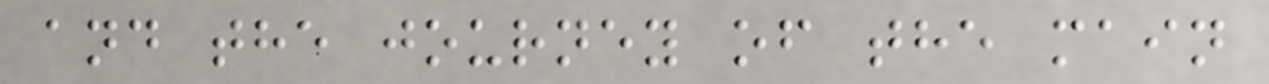and the journey of the main
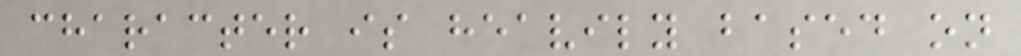character is heavily based on
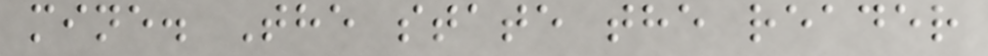mine. The state the reader
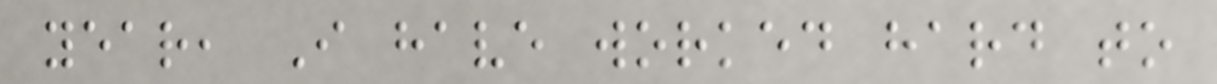year, I have worked hard to
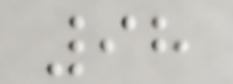98
